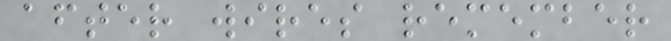after wires remember
